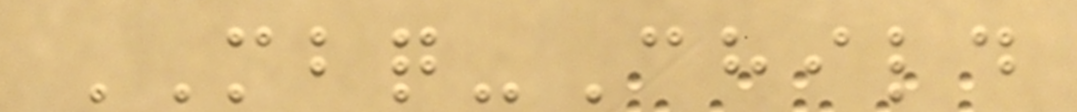MBQ-Child
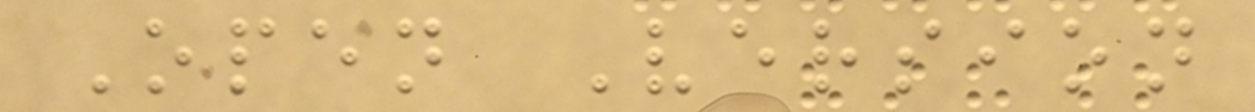Open Version
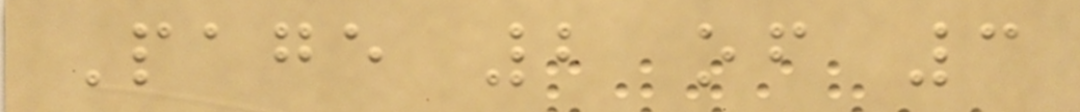Page 2 of 3
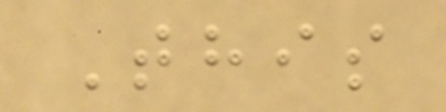This
